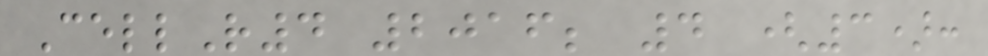CellR4 2016; 4 (3):
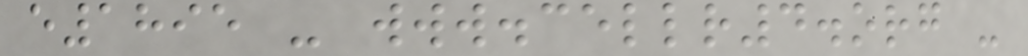e1895 - www.cellr4.org -
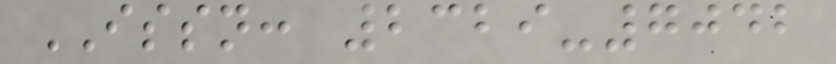ISSN: 2329-7042
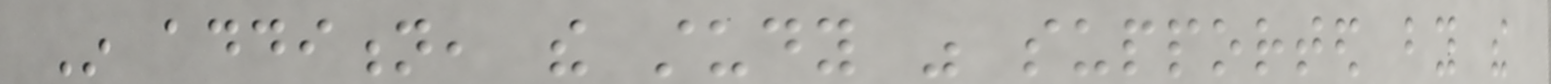In addition, the study was supported by the
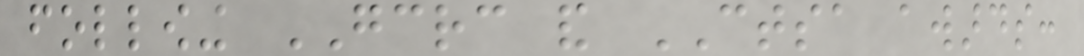following GCRC and CTSA awards:
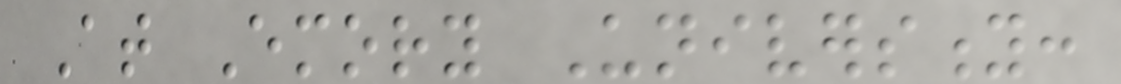At Emory University:
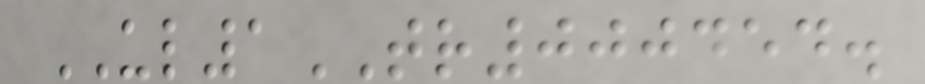UL1TR000454.
